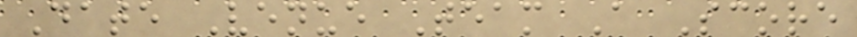Date Venue Team A Score
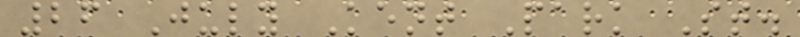26 July Kent Park St.
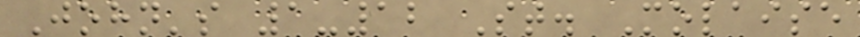John's 1-12 St. Molaise
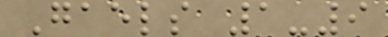Gaels 1-9
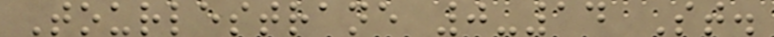Tourlestrane 0-14 St.
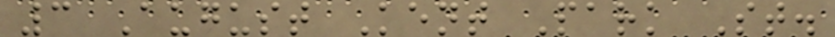3 August Kent Park St.
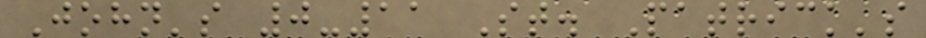John's 0-11 St. Patrick's
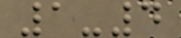1-4
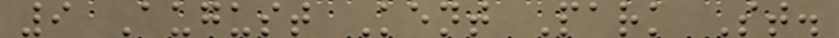9 August Kent Park St.
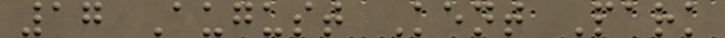17 August Kent Park
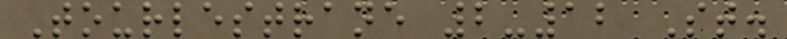Tourlestrane 2-12 St.
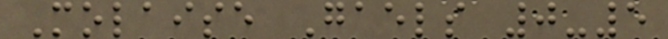Molaise Gaels 0-5
